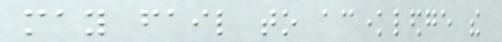may fail to acknowledge the
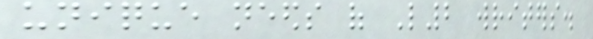unique needs of L2 writers.
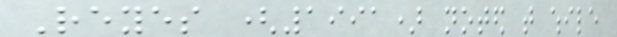Reyes (1991) noted that while
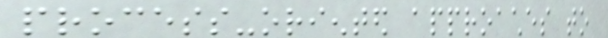process-oriented approaches to
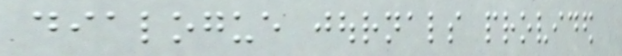dialogue journals provided
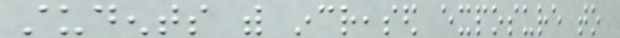students with increased exposure to
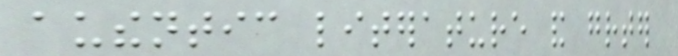authentic literature and greater
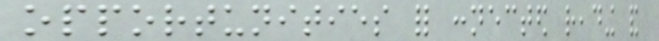opportunities for connected reading and
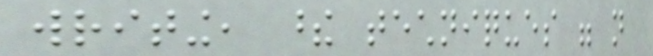writing, these techniques were not
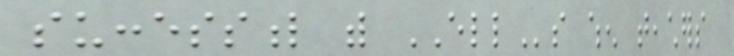successful with ELLs when teachers
